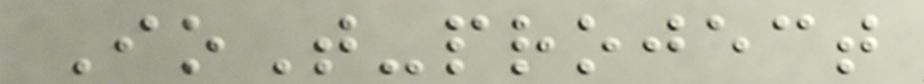IoT-project
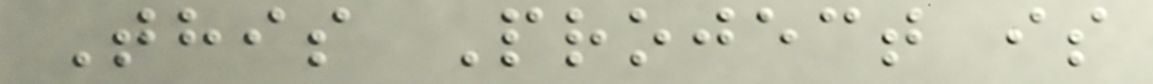This Project is
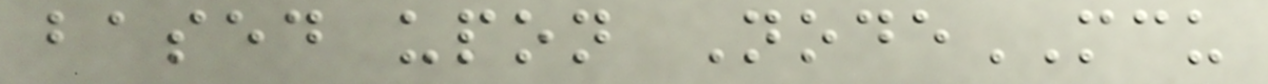based upon NodeMCU
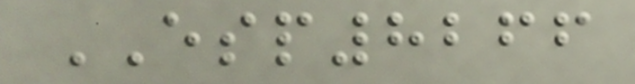ESP8266
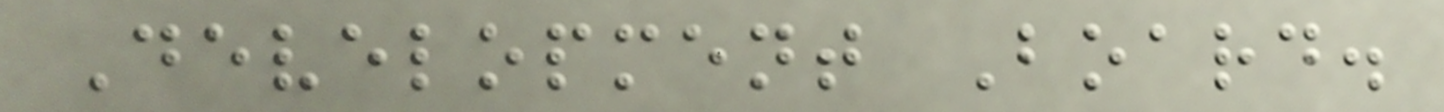Development Board.
